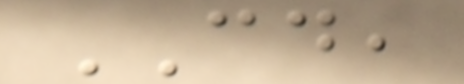CD,
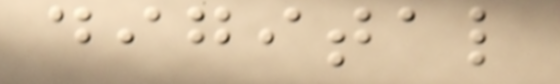digital
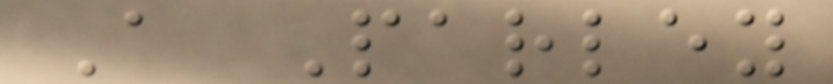A Parley
